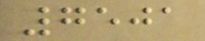7501
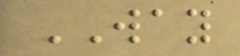WAY
